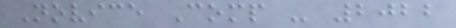Novice Comp - 2022
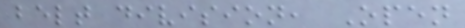belt division, Open
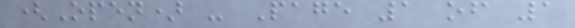(Open) - Page 1 of 1
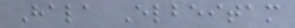Hala Elbeitam
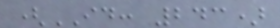(ID: 243)
